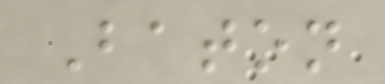Baton
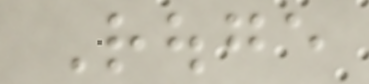Rouge
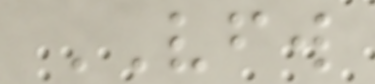VFW
